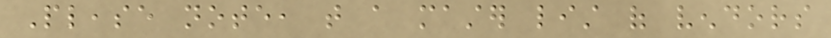Please note, that a master list of vendors
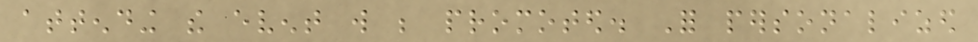attending the event will be promoted. For personalized
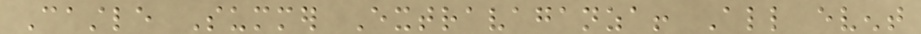Castle Summer Extravaganza! All event
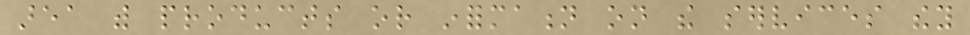area with products or information on the services they
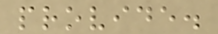provide.
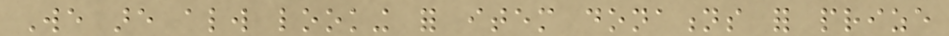We are always looking for item donations for prize
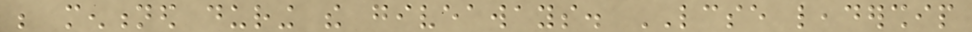be mentioned during the giveaways. LCSE leadership
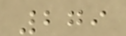279
